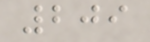209
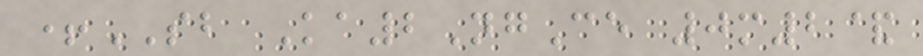+SB Ka2NgCe 0m2&
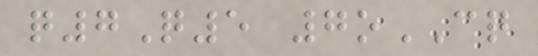q7Q5 7oCQ
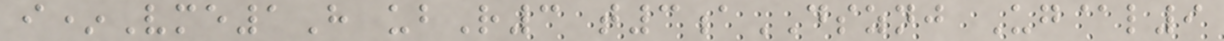i*Vme1H ubR3 t3aDSZNJ Ug@l9
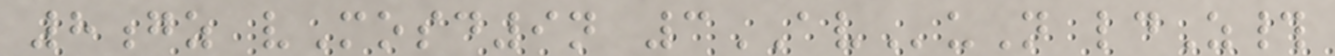8gz vMosd9n 3AVuN ldZ#
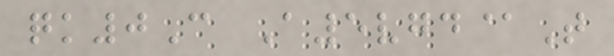qk0C A5vgd@T
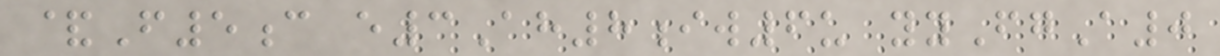&F5c e3Ah8iw6u yyFgA0
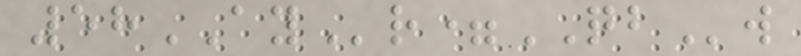58AYr=QBw
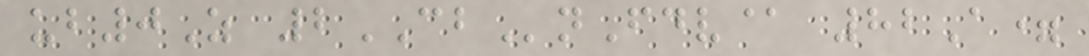ub0Z 2CBnFdv@ 82A=
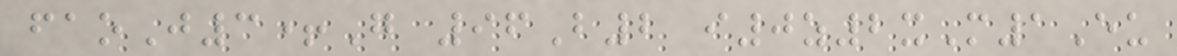faoJ3+G 96B2 i0z2xM1Eu
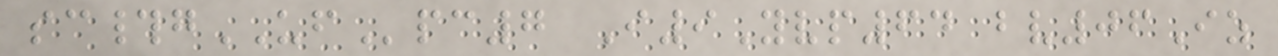sc#gUFpc7 I9Yvp64 bv06Iz
